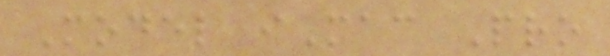Model iMac Pro
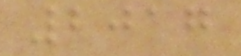2017
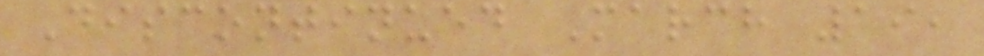Discontinued March 19,
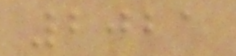2021
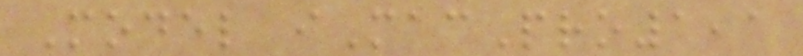Model iMacPro1,1
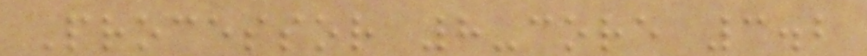Processor 8-core 3.2
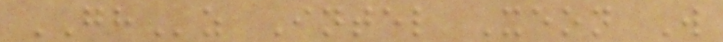GHz Intel Xeon W
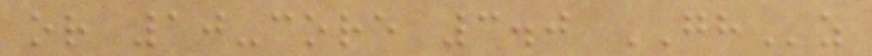or 10-core 3.0 GHz
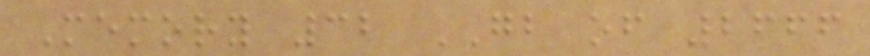Memory 32 GB of 2666
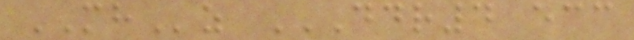MHz DDR4 ECC
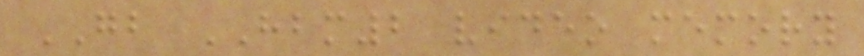GB HBM2 video memory
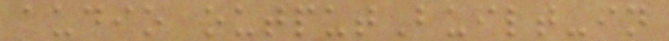audio outputBuilt-in
